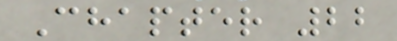Chapter 22
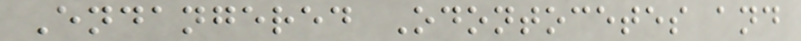Endangered Odontocetes and
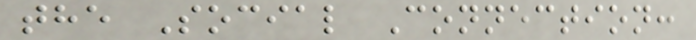the Social Connection:
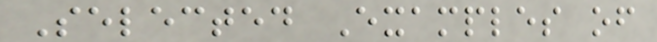Selected Examples of
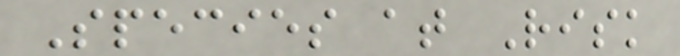Species at Risk
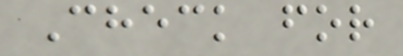Check for
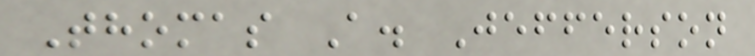Thomas A. Jefferson
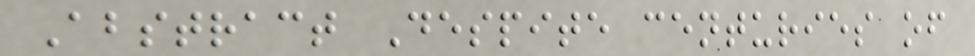Abstract Despite centuries of
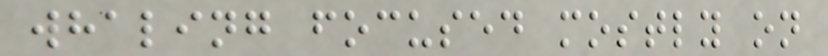whaling focused mostly on
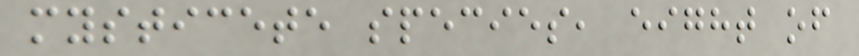mysticete species, eight of
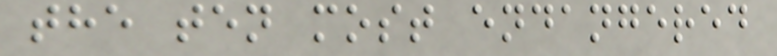the ten most endangered
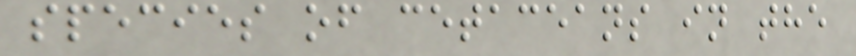species of cetaceans in the
